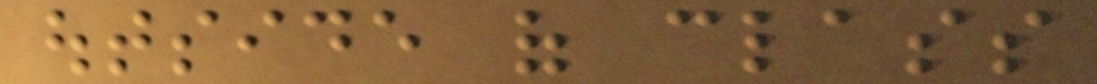outside of class
